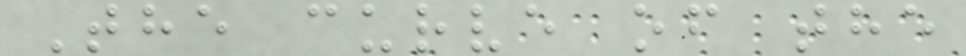The curve of the
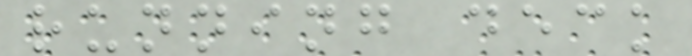running deck
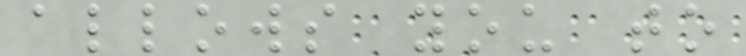allows you to
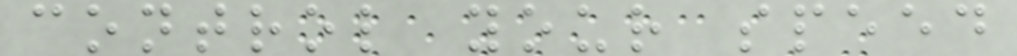control your speed
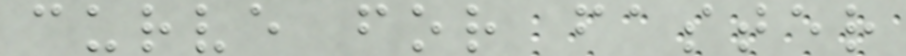curve for faster
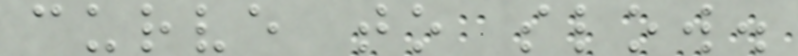curve to slow.
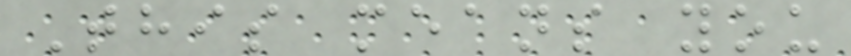This means you
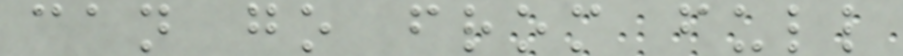can go from full
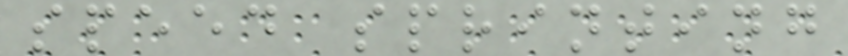speed sprinting
